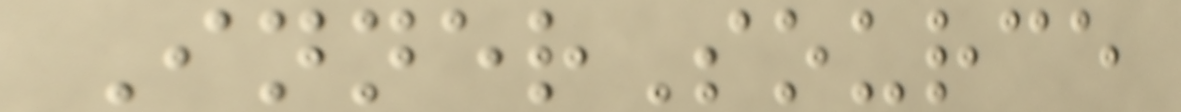InnerSource
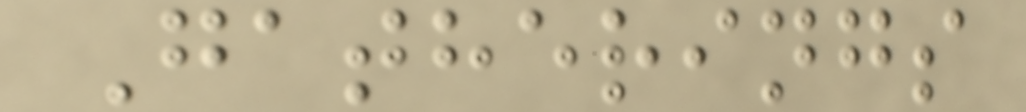Gatherings
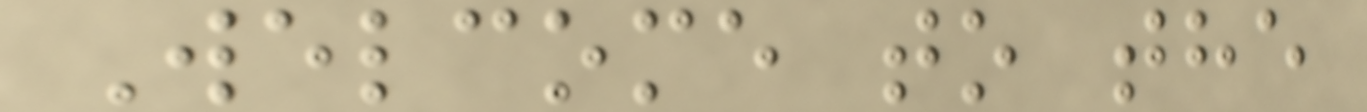Welcome to the
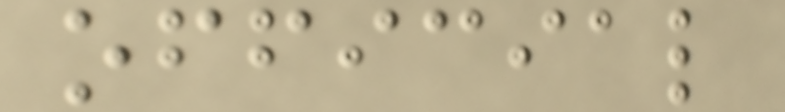official
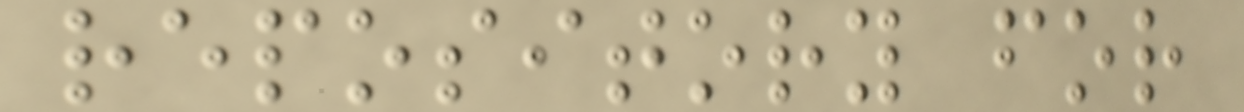repository for
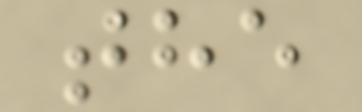the
